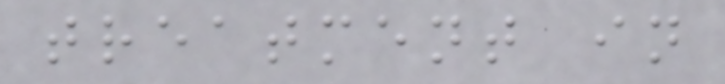treatment in
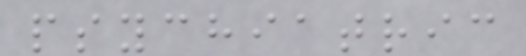psychiatric
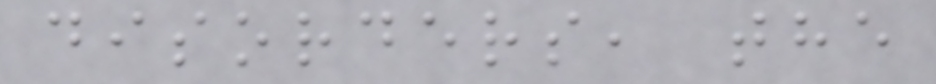disorders, the
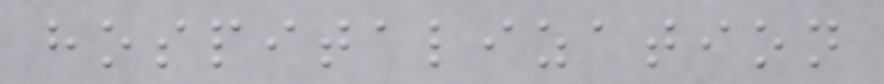hospitalization
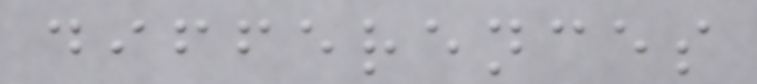differences
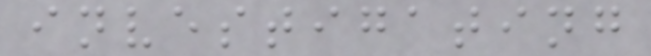investigating
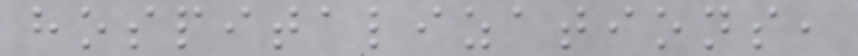hospitalizations,
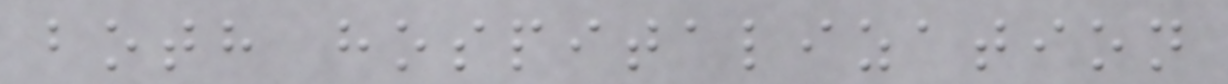both hospitalization
